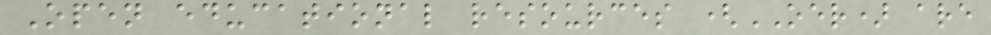Open educational resources (OER) are
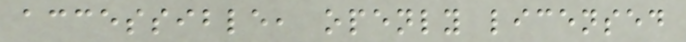accessible, openly licensed
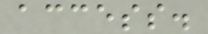access.
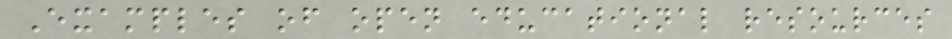Examples of open educational resources
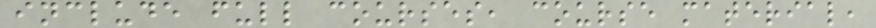include full courses, course material,
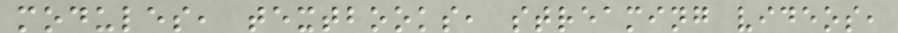modules, textbooks, streaming videos,
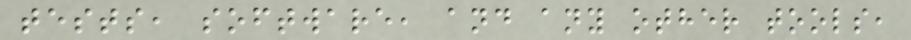tests, software, and any other tools,
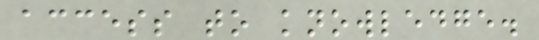access to knowledge.
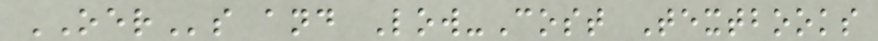OERs and Low-Cost Textbooks
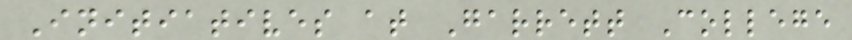Initiatives at Garrett College
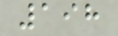198
